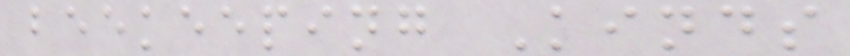beekeeping Kinds
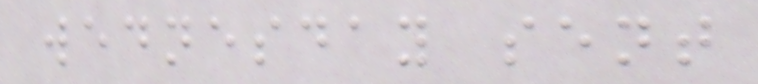wednesday sent
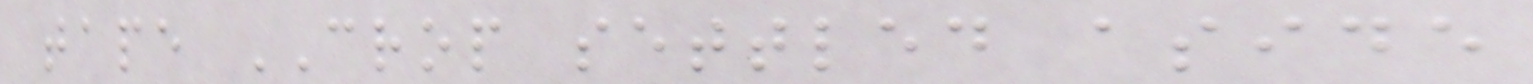tape CROP settled aside
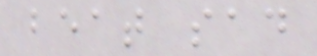beat sad
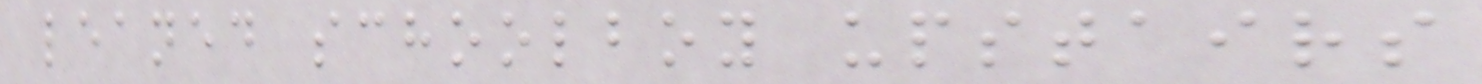leaned schoolboy upstairs
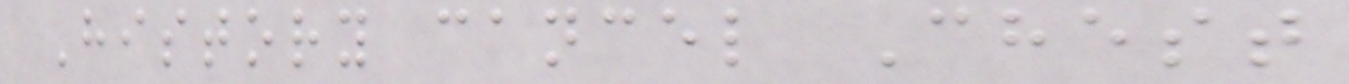History cancel Chest
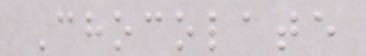Chocolate
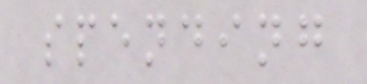spending
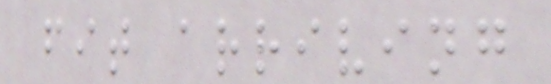fit arriving
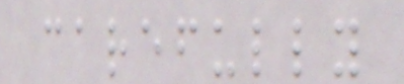carefully
